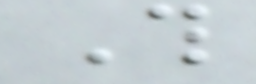This
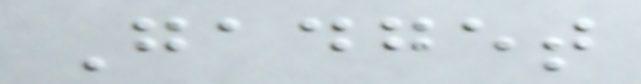Gadget
